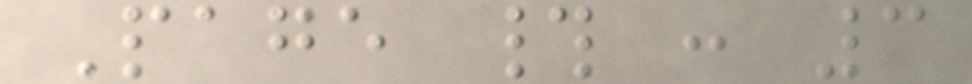Page # : 3
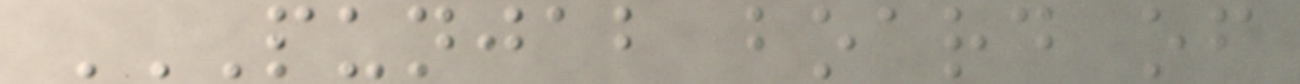PUNJAB BOARD OF
